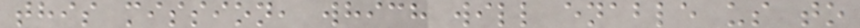this mission, which will enable us to
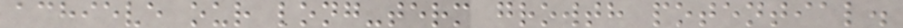achieve our long-term growth potential.
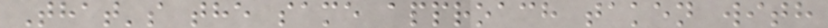That's the same approach taken with
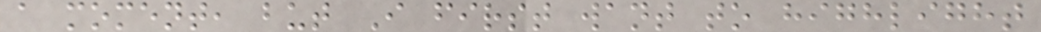a moment, but I first want to highlight
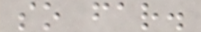so far.
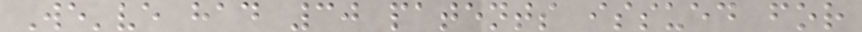We've had 30 patents issued for
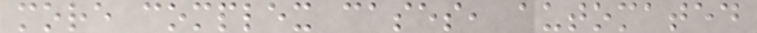more complex cases, automated
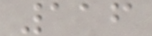116
